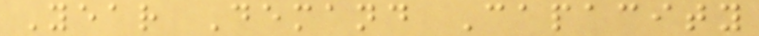Year Demand Capacity
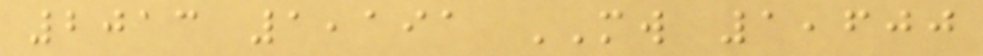2013 1,191 MW 1,600
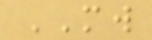MW
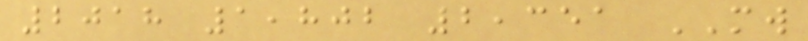2018 1,802 2,351 MW
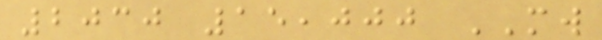2030 15,000 MW
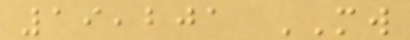19,201 MW
